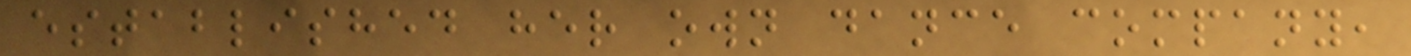established her own dance company,
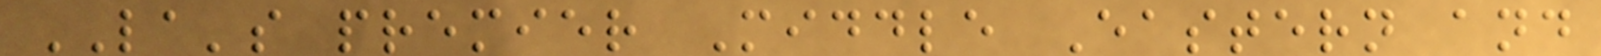LA's premier Middle Eastern and
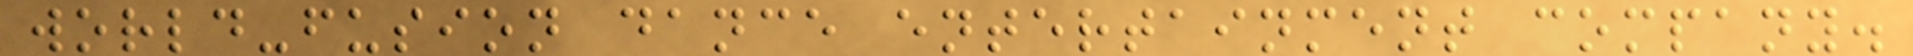world-fusion dance entertainment company.
